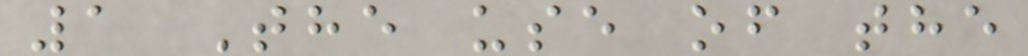1 The use of the
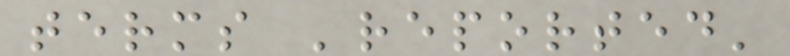terms 'reported'
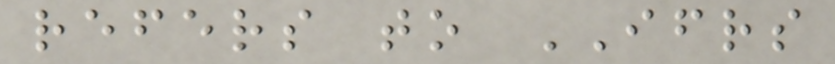refers to IFRS
